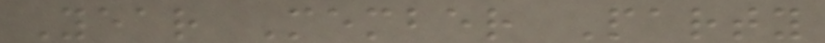Year Member Party
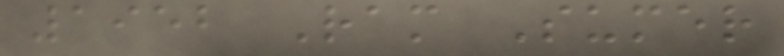1952 Ram Sumer
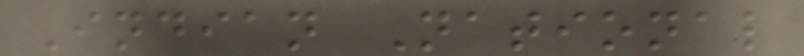Indian National
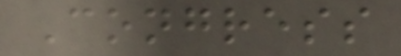Congress
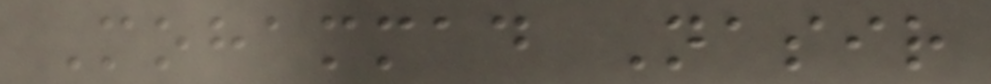Mohammad Nasir
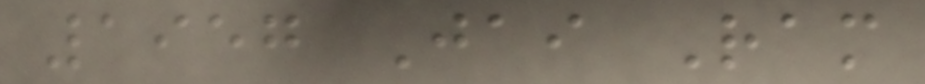1957 Jai Ram
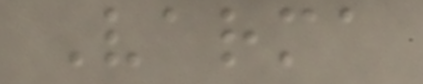Varma
